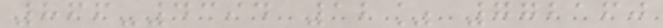866-4394 12% 772160
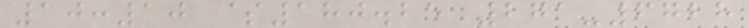10:10 $180.25 271-6728
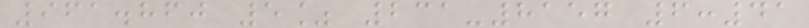961.860 5% 231-8157 6:41
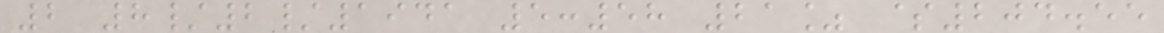2 8/2/1941 5:58 21% $204.55
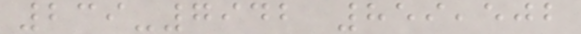239-7942 859,502
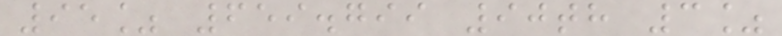95% 659.799 90th 3%
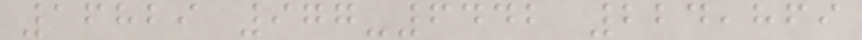16829 977-6442 224,869
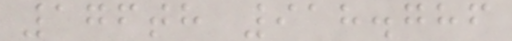176th 918.786
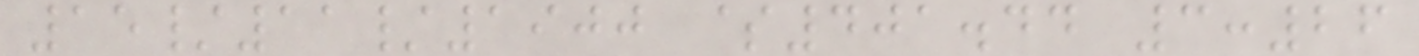15/11/1900 $401.44 3:26
